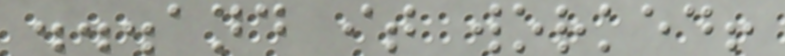...and it worked!
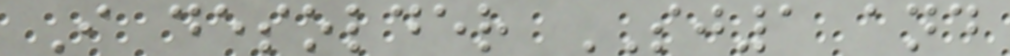I desolder SJ1 and
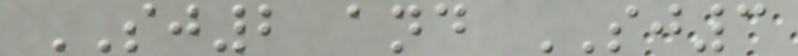SJ2 and SJ3
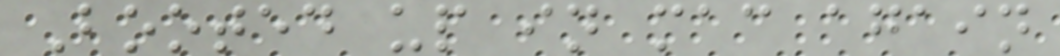Booted up in mac again
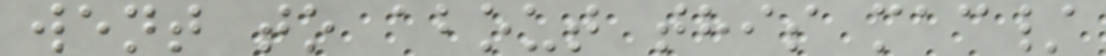went to about this mac/
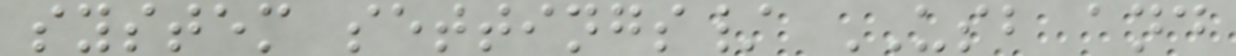system settings/ USB and
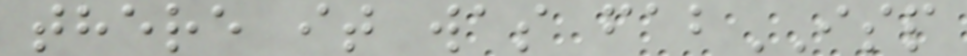there it was fabISP
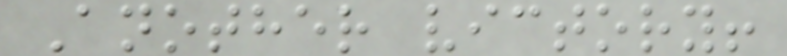Another victory!
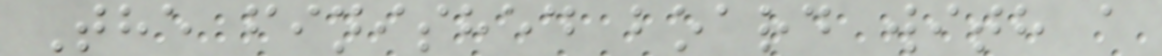The finished board with a
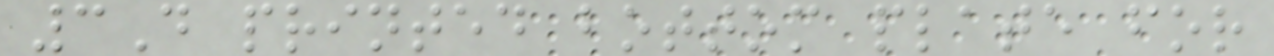3D printed bottom plate for
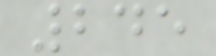245
